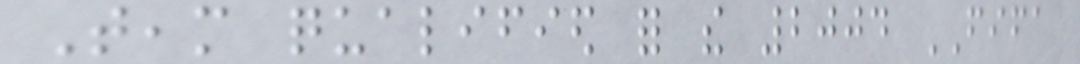Team qualified for the 2004 FIFA
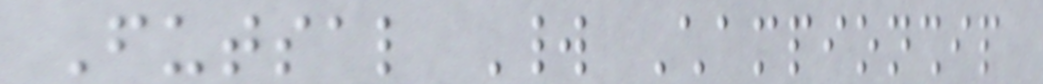Futsal World Championship
